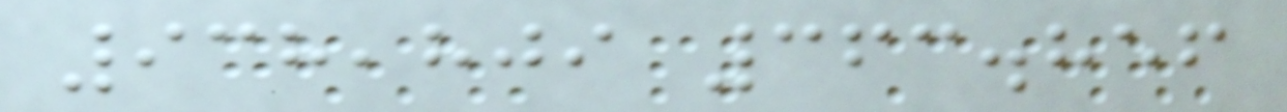938,809 363.856
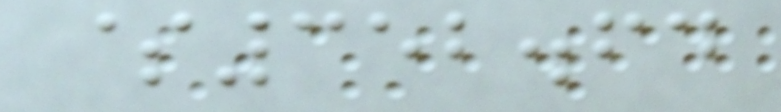$352.64
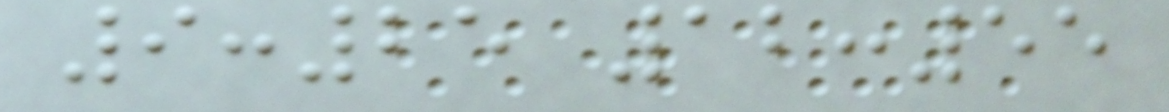9:25 12:55
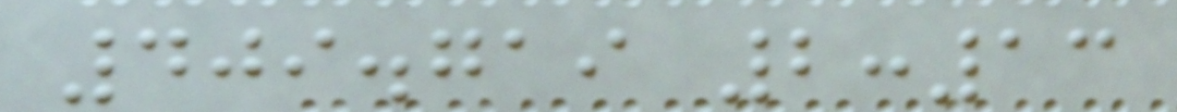409.719 2:13
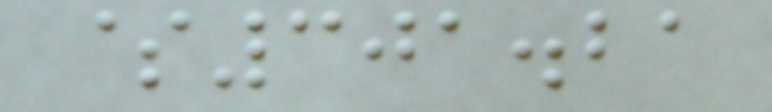$301.21
